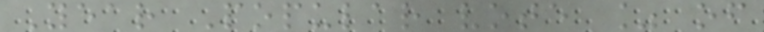Year Popular vote % of
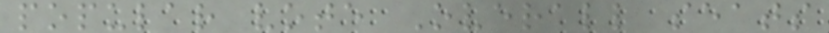popular vote Overall seats
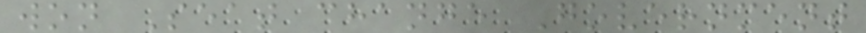won Seat change Government
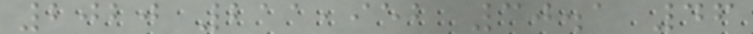2020 211,952 30.1 46
